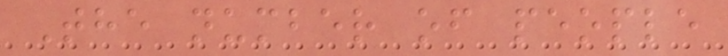The number of people
